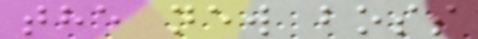the new boss
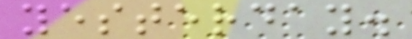yesterday.
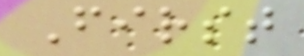First
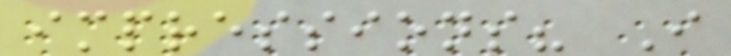impressions? I
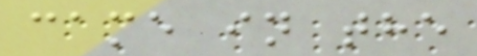came in the
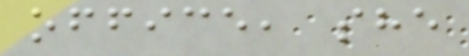office, she
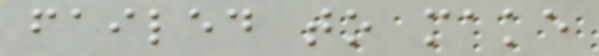failed to make
